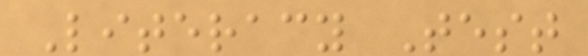Literacy Test
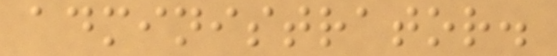administrator.
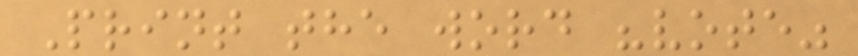Print the word "vote"
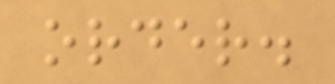order.
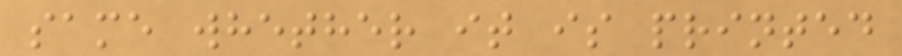same whether it is printed
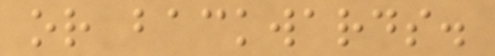or backwards.
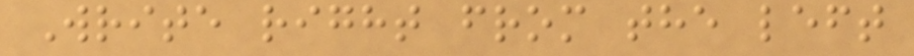Write right from the left
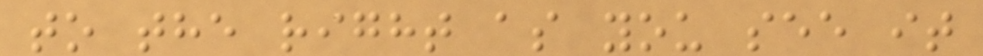to the right as you see it
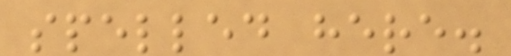spelled here.
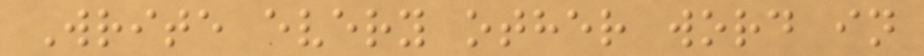Write every other word in
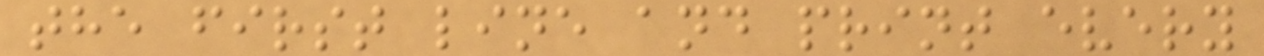the first line and print every
